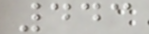443
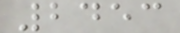2453
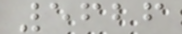5626
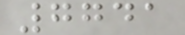7741
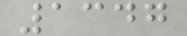1347
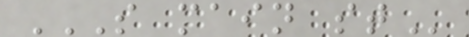S MAIN ST
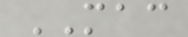MAC
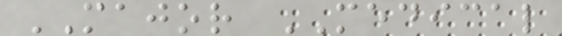MAJOR MEDICAL
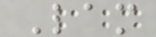Lam
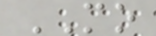MO
